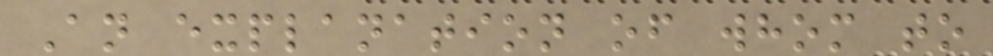An explanation of whom to
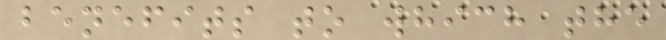benefits to which the
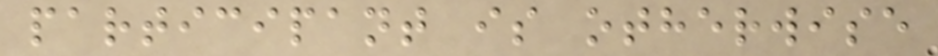participant is otherwise
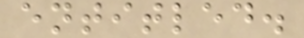entitled.
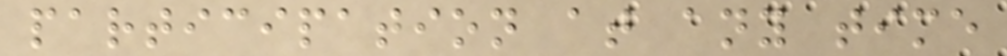participation at any time
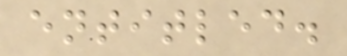entitled.
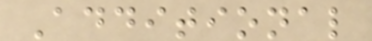Additional
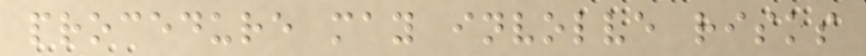procedure may involve risks
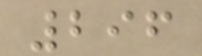296
